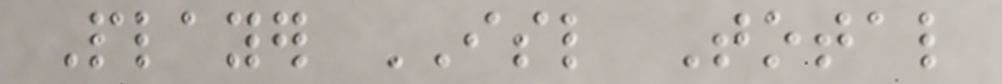Player ISL Total
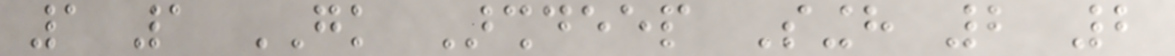1 1 GK Arshdeep Singh 2 2
